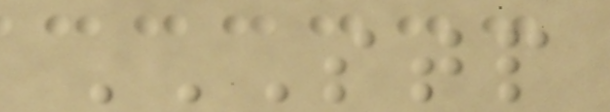STP
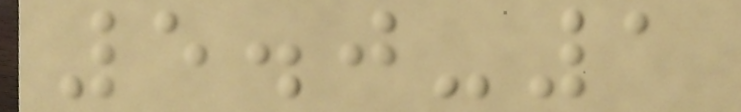5.0-1
